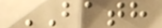BATH
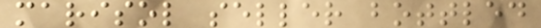marisol seller bottled
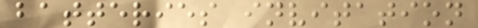batteries invitation
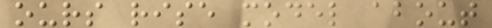ours rise model about
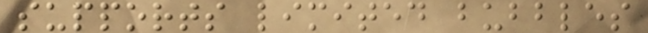supports limited bubbles
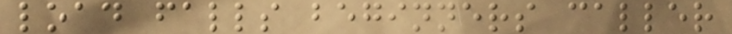load falls beginners caller
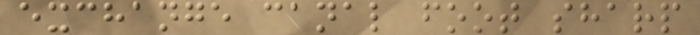exchange canal foot sharp
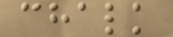chalk
